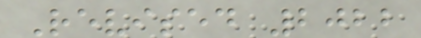Revised 2022
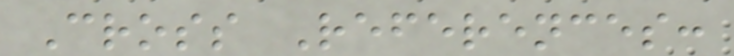Cross References:
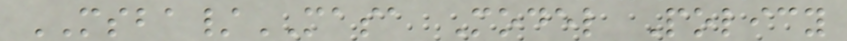MSBA/MASA Model Policy
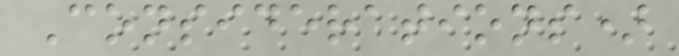Considerations)
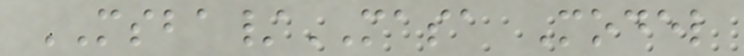MSBA/MASA Model
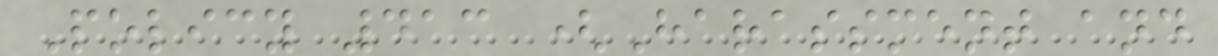Policy 413 (Harassment and
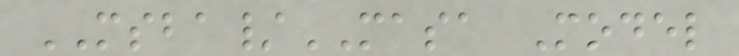MSBA/MASA Model
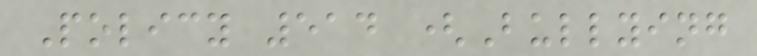Policy 514 (Bullying
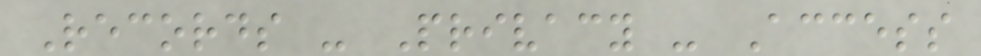Records - Privacy - Access
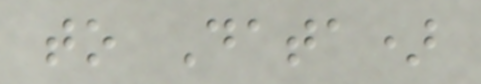to Data)
